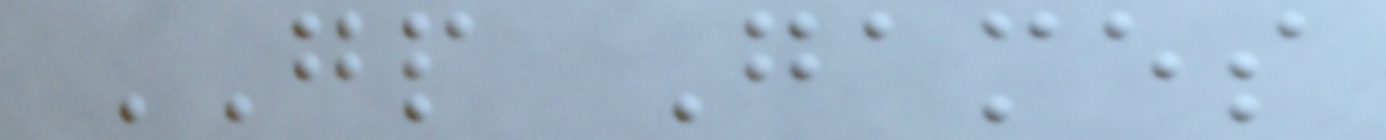GP Games
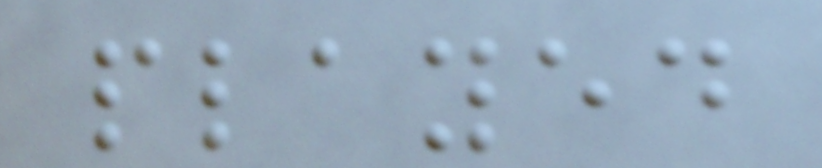played
